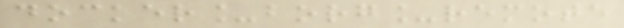docker_borg_remote
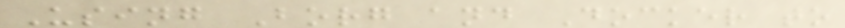Using Borg and Docker to
